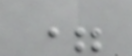=
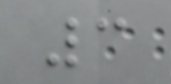3
